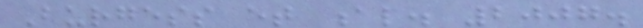Burgess et al. 2007.
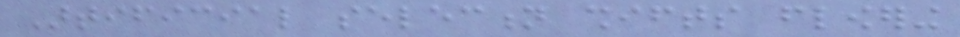Artificial selection shifts flowering
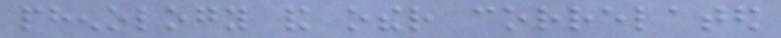phenology and other correlated
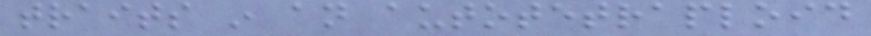traits in an autotetraploid
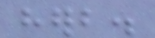herb.
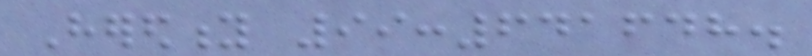Heredity 99:641648.
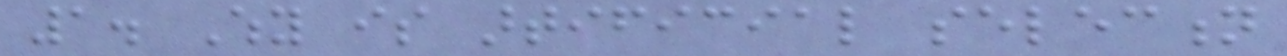1. Why is artificial selection
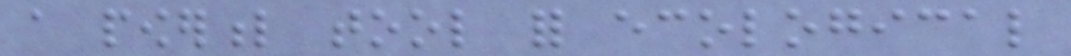a powerful tool for ecological
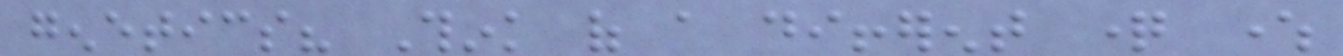genetics? Think of a different question where
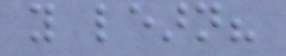you learn?
